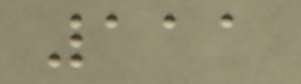111
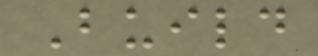Build
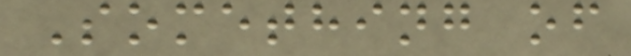Something of
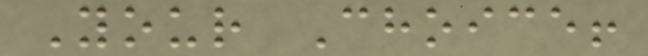Your Choice!
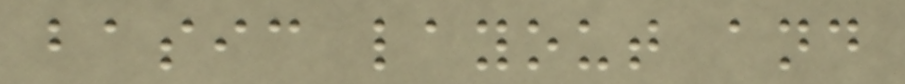basic layout and
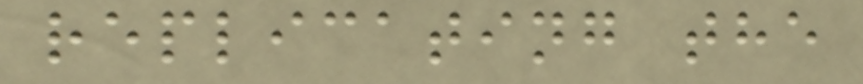replicating the
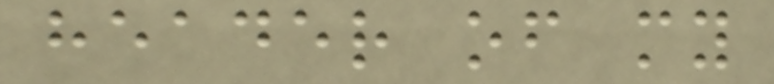header of my
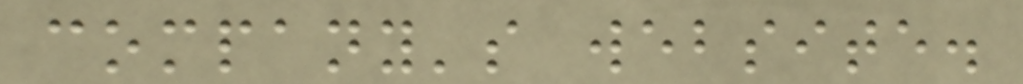company's website.
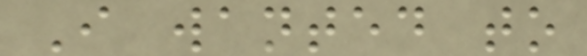I wanted to
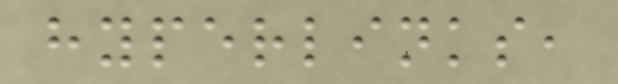hyperlinks,
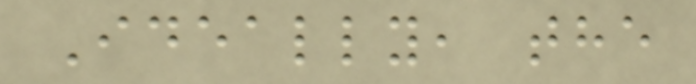Ideally, the
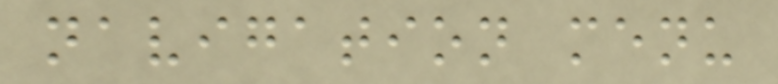navigation menu
